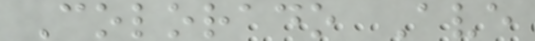Colorado Ave
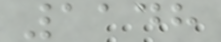1148
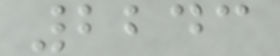2243
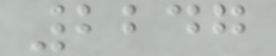2247
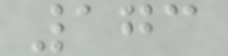173
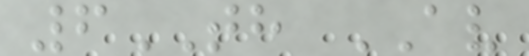6TH AV
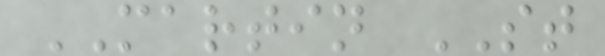MARTIN ST
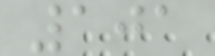101
